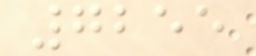7255
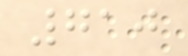710
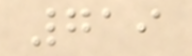719
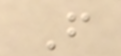F
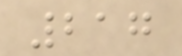217
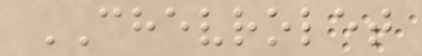CHEVROLET
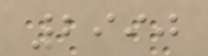2990
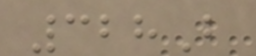328B
